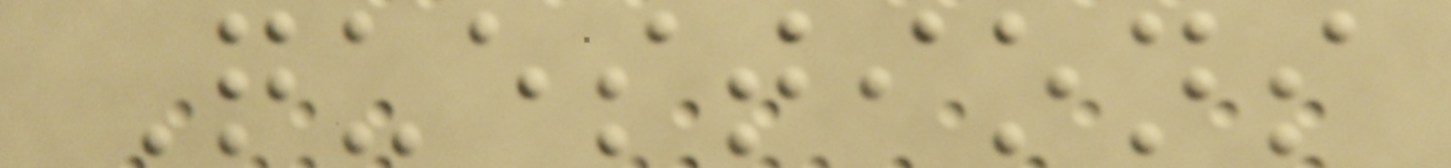Questions
